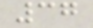37
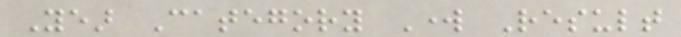Year Category Work Result
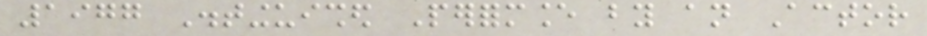1977 Distinguished Performance by an Actor
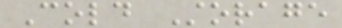Cold Storage
